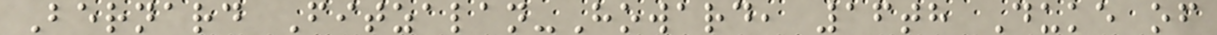Bernard Fitzalan-Howard, 16th Duke of
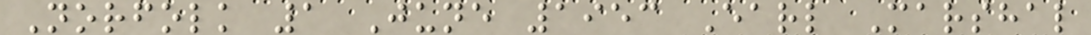Norfolk 1 June 1953 Earl Marshal
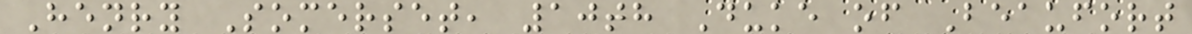Henry Somerset, 10th Duke of Beaufort
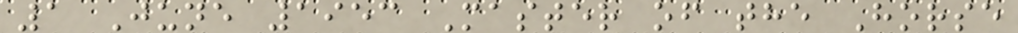1 June 1953 Master of the Horse
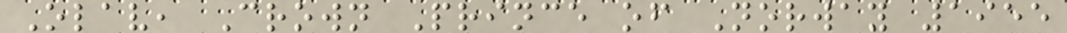Olav, Crown Prince of Norway 1955
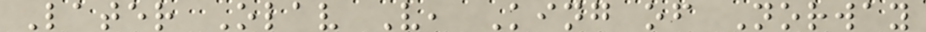Later Olav V, King of Norway
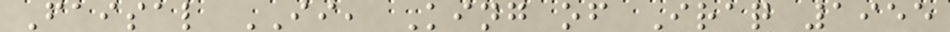Faisal II, King of Iraq 1955
